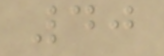40
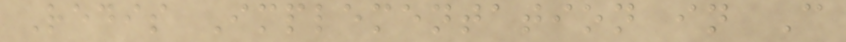Redis Implementation in C
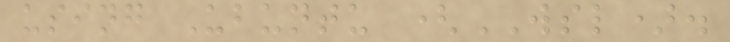using Ubuntu (WSL).
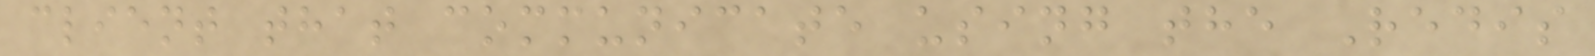client that communicate using the Redis
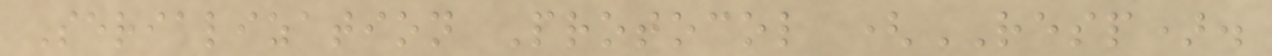Serialization Protocol (RESP).
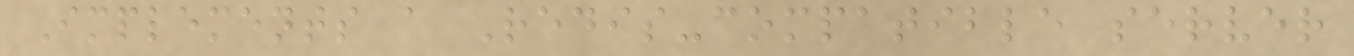Implements a Redis-compatible server
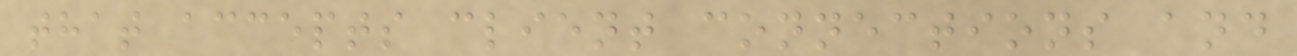that accepts client connections and
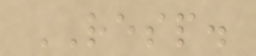RESP.
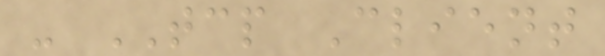- TCP Client
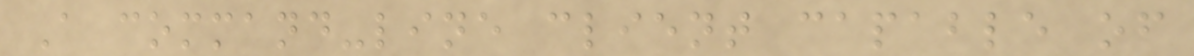A command-line client capable of
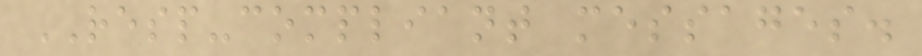RESP-compliant messages.
